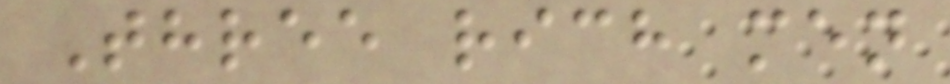Three rich men
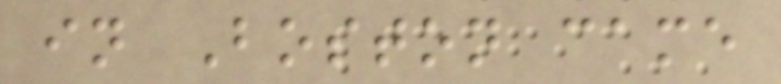in Boston came
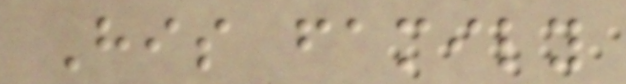His family
